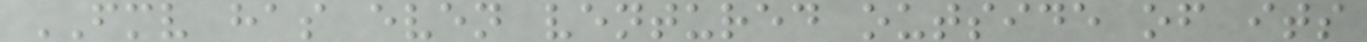FMV has even ventured outside of its
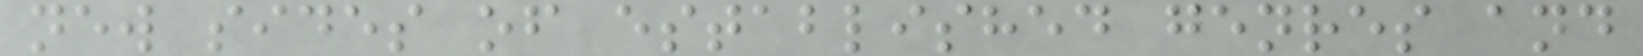new sides of established genres and
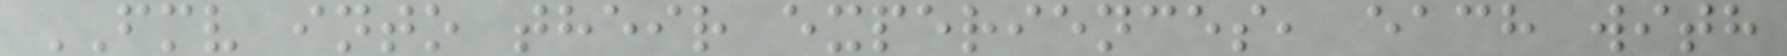FMV into their experiences, each with
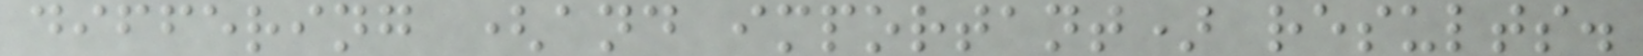differing (and important) results.
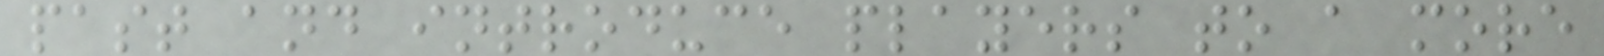past and introduce players to a more
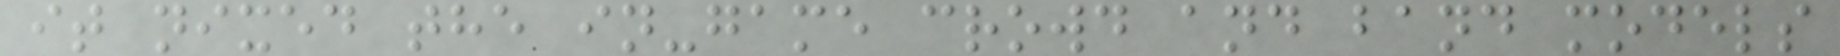it nixed the in-game crowd and band models
